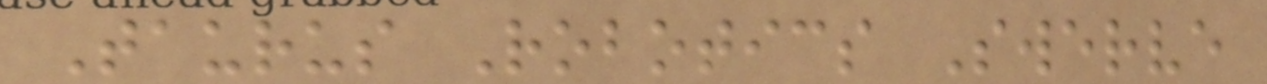Taurus Robotics Swerve
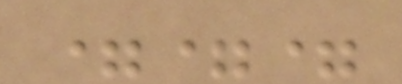===
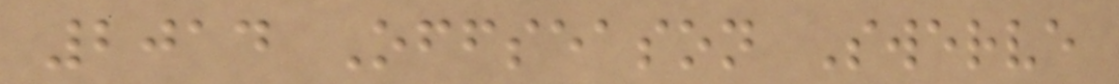2014 Offseason Swerve
